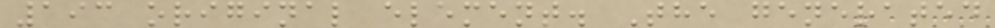193 original element. The generated
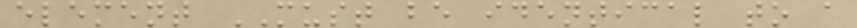element MUST be identical to a
